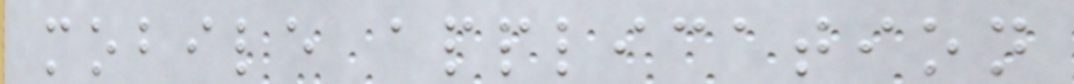mobile application
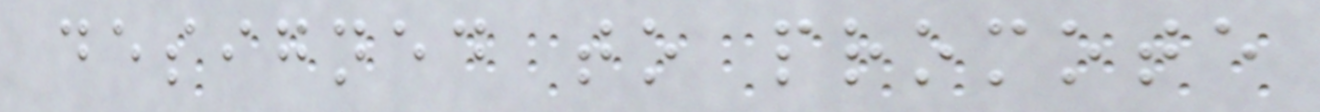designed to promote
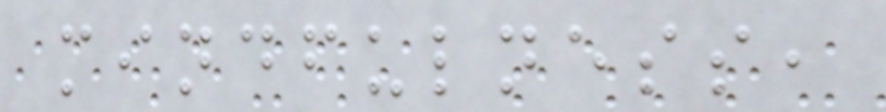mindfulness,
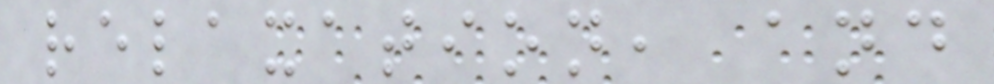relaxation, and
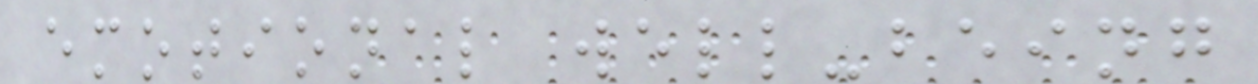emotional well-being
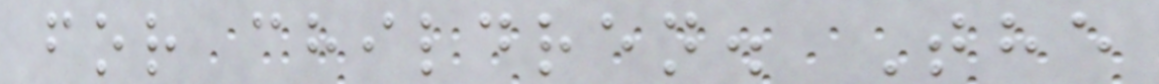for children. The
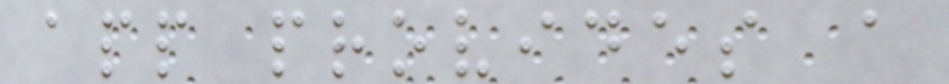app provides a
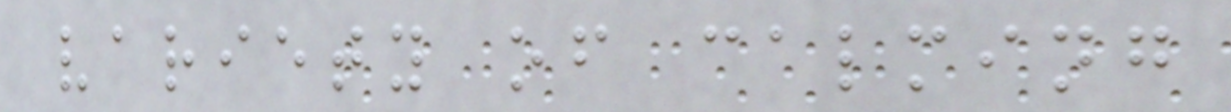variety of calming
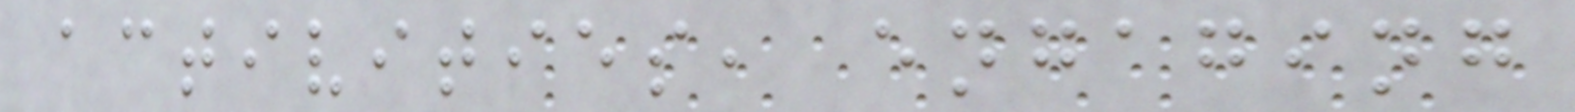activities, engaging
